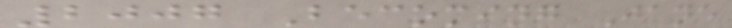2007 Becoming Jane
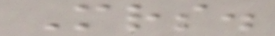Mrs.
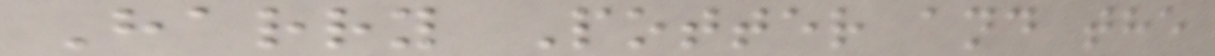Harry Potter and the
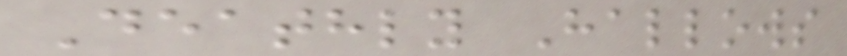Deathly Hallows
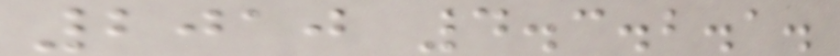2010 4.3.2.1.
